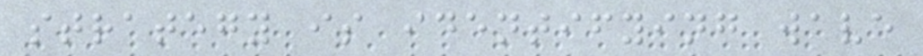strategy is identifying wave
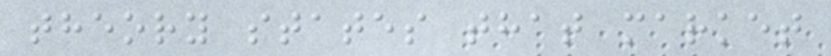theory states that market
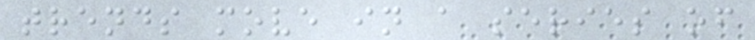trends move in a series of
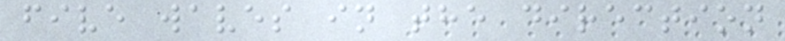five waves in the direction
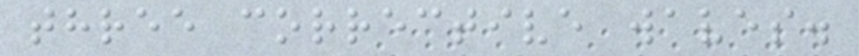three corrective waves.
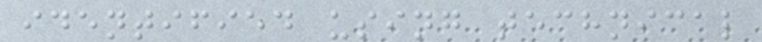identified using technical
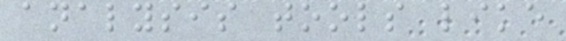analysis tools like
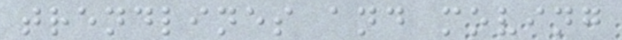trendlines and moving
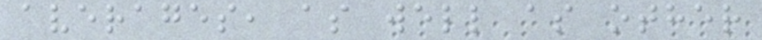averages, as well as other
